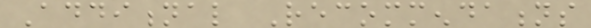Additional Recommendations
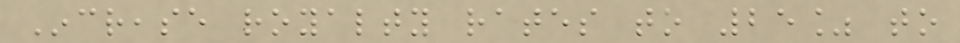Increase royalty rates to 25% to
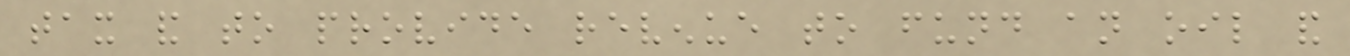tax and to provide revenue to fund an oil and
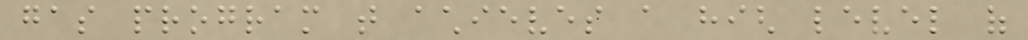gas program that achieves a high level of
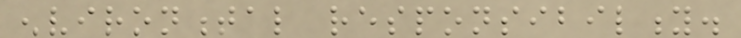environmental responsibility.
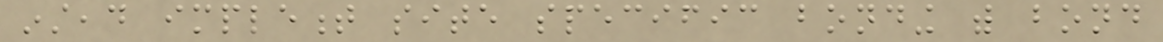instead implement site specific bonding with bond
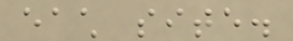each site.
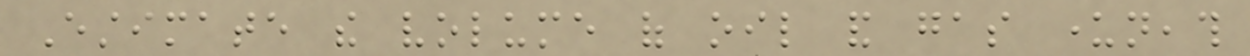Estimate the volume of oil and gas underneath
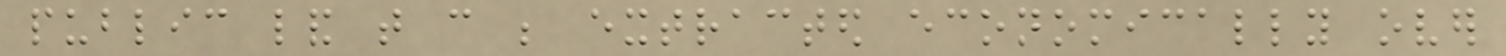public land that can be extracted economically over
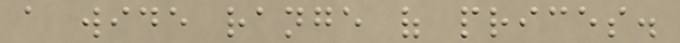a wide range of prices.
